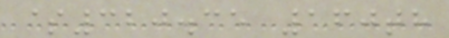$320.35 160th
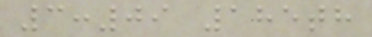3:09 185th
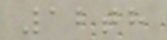12th
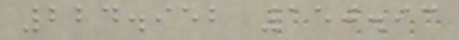224.952 150.93
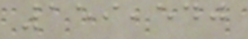159,540
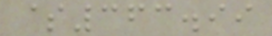$363.99
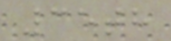35th
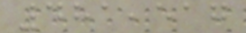481,517
